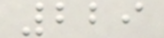229
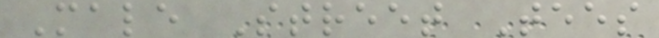Male Street Tees
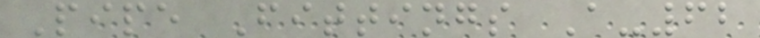Pipe Fittings A-62
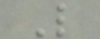L
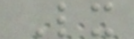Lx
